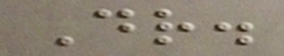Dr.
